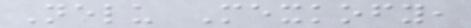Nelu Mexkofy,
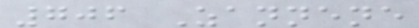706 Zannene
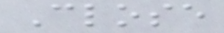Close
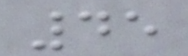45
